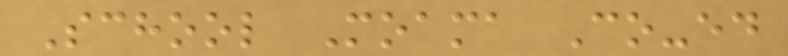School Moama Co-ed
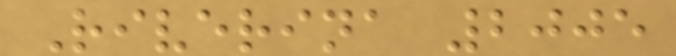Riverina 2005
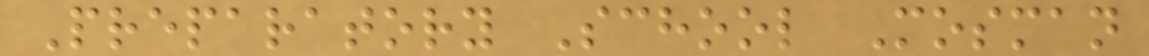Preparatory School Mosman
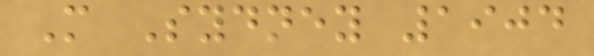M Sydney 1904
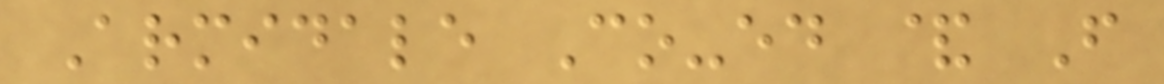Armidale Co-ed & F
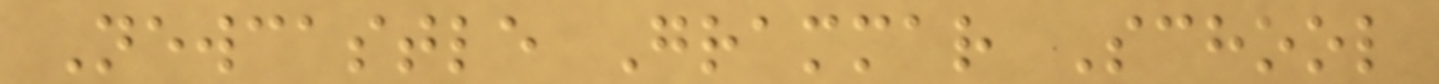Newcastle Grammar School
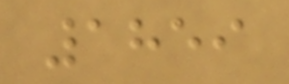1859
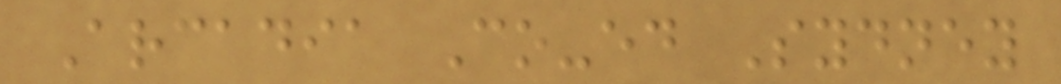Arcadia Co-ed Sydney
